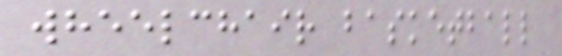wheelchair basketball
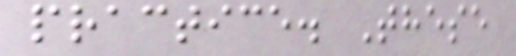practice. These
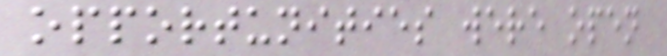opportunities were open
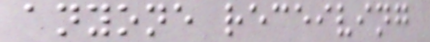anyone receiving
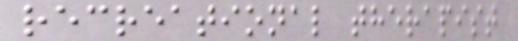recreational therapist
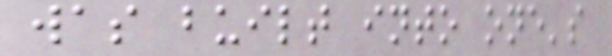was built into one's
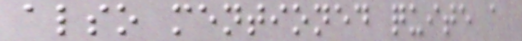also mentioned quite a
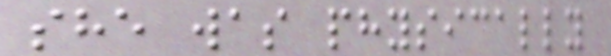she was physically
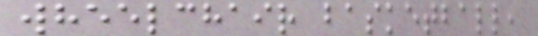wheelchair basketball,
